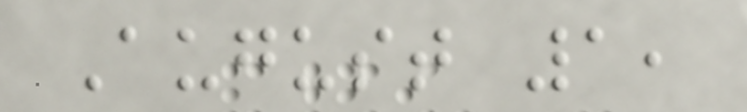August 1,
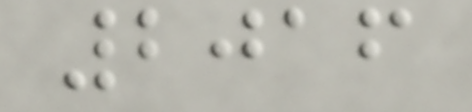2016
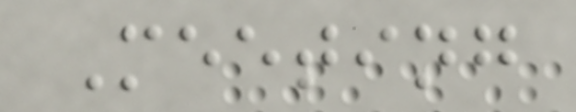Meeting
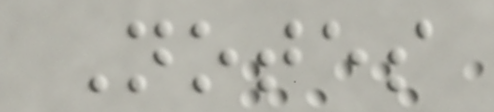Notes
